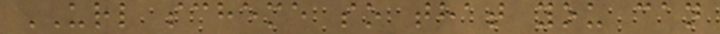URL scheme so that you can
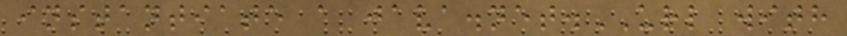instantiate a java.net.URL with
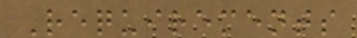Requirements
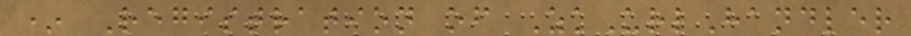* Registration of ZkUrlHandler
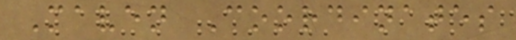Maven Coordinates
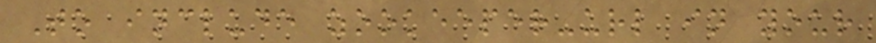To include zookeeper-url in your
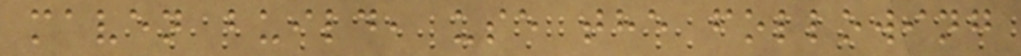maven build, use the following
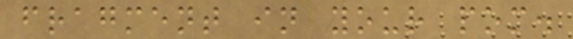fragment in your pom.
